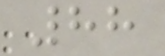88
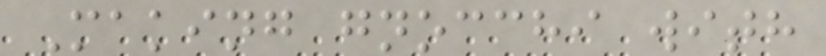Making gnocchi with
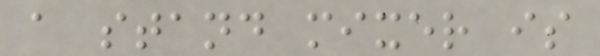a stand mixer is
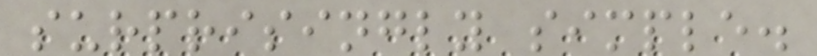surprisingly simple.
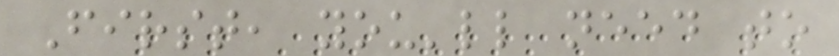First, you'll need to
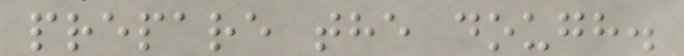prepare the dough.
